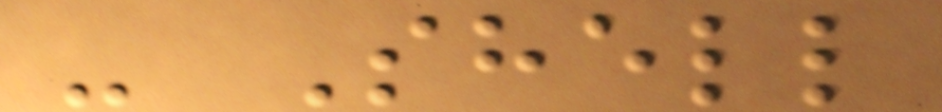- Shell
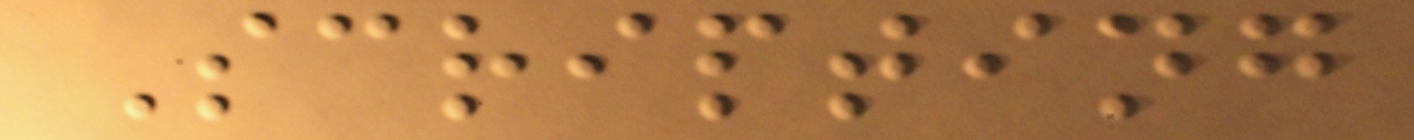Scripting
